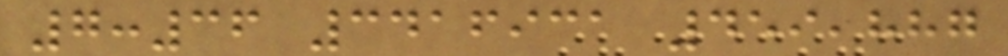7:36 3416931 459,887
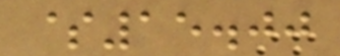$15.00
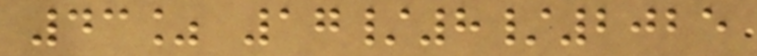43% 17/8/2025
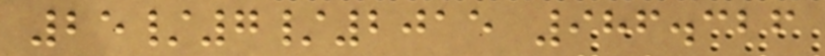25/7/2015 986.326
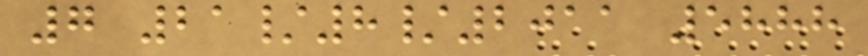7 21/8/2011 5888
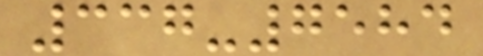337-7584
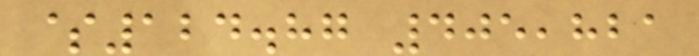$124.87 405,821
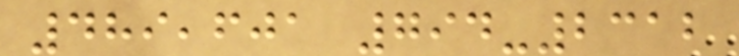489,601 794-2312
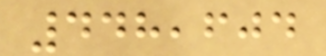448,604
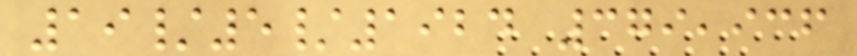19/5/1924 379,936
